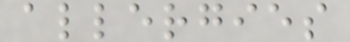allergies
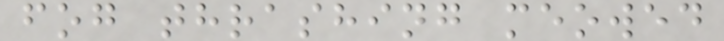fog thrashing meowed
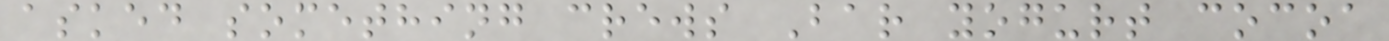asked something crews Bar yogurt cocoa
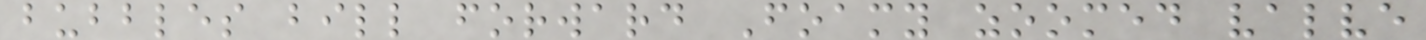bubbles bill forward Foamy zoomed valve
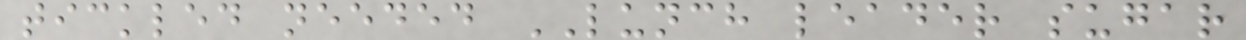tickled needed LUNCH leader sugar
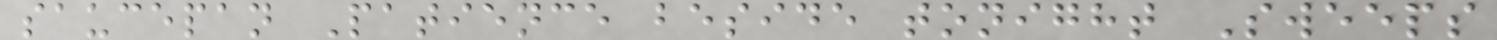saucepan Patience beside tonight Sweeps
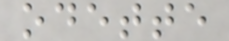odette
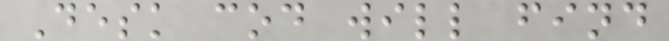Desk cod will find
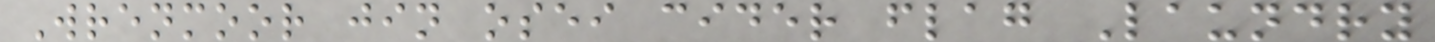Wrenmoor jin osei cider flag Laundry
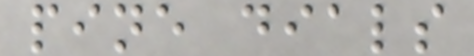pine dials
